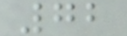72
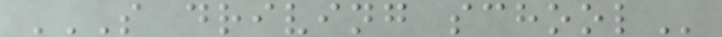S DRIVING SCHOOL
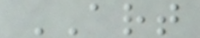ART
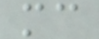mc
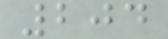204
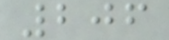206
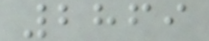2869
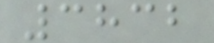3832
